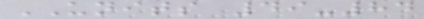UNITS 49-84
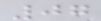07
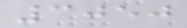3050
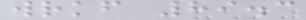wrkf 89.3
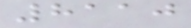8110
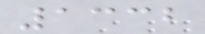1332
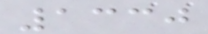1330
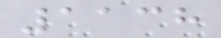1138
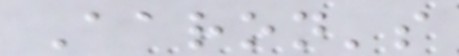Aaron's
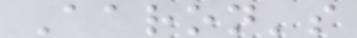Aaron's
